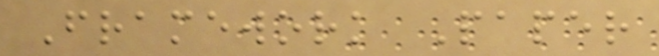Framework Paper
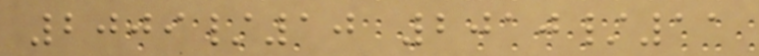2009/10 2010/11
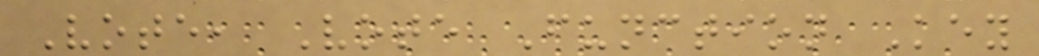Vote, Vote Function Key
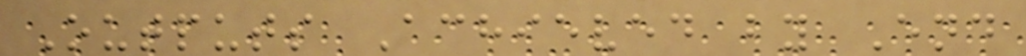Outputs Achieved by End
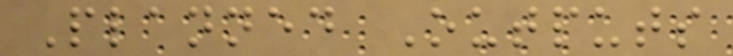Planned Outputs
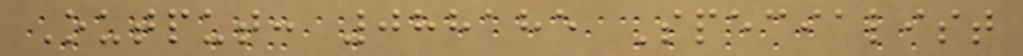Output: 088185 Specialist
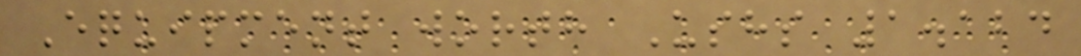Equipment worth Ushs 1.124
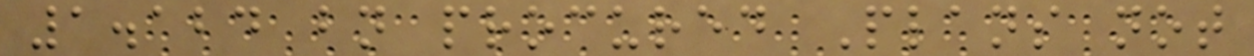1.124 bn procured Plans not
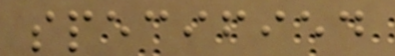specified
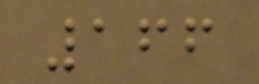166
